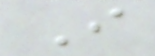I
